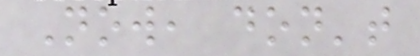Now, don't
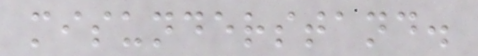misunderstand.
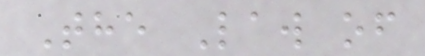The Law of
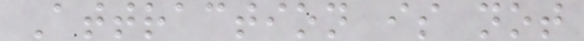Attraction is not
